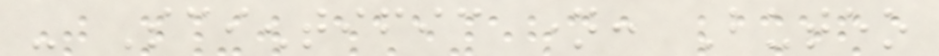- Scientific name: Buteo
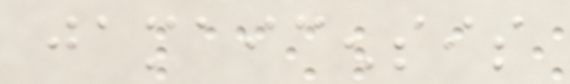jamaicensis
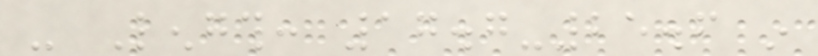- Length: 17.7-25.6 in
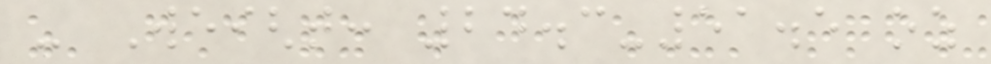- Weight: 24.3-51.5 oz
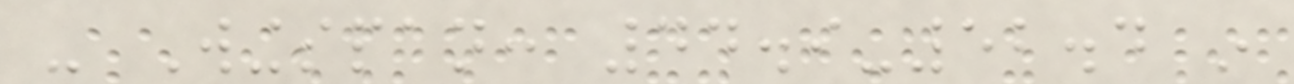- Wingspan: 44.9-52.4 in
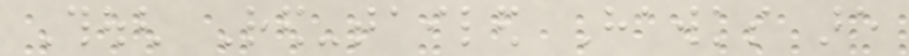Though Red-tailed Hawks are
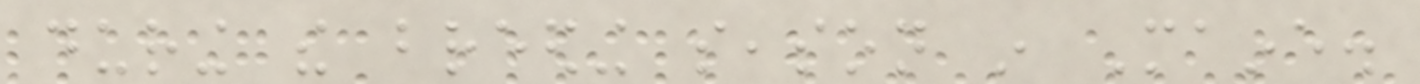during the breeding season in Maine.
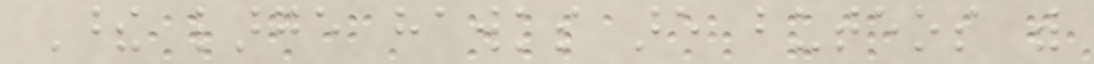These large hawks are buteos with
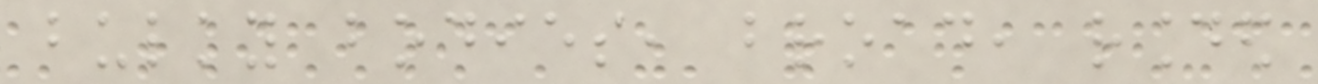bulky bodies, broad, rounded
